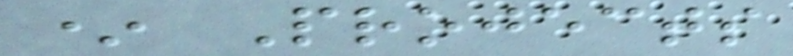* Projects
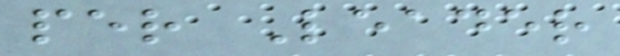per Leader
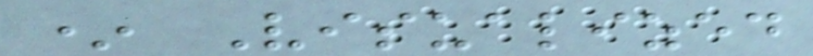* Visualized
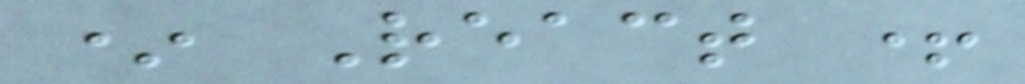* React +
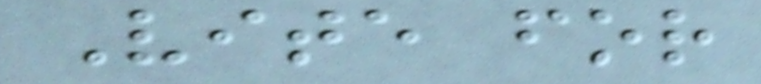Vite for
